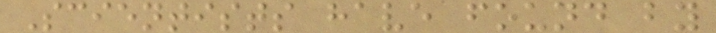Scientists have found by
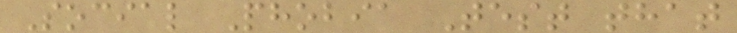Social Phobia Test that
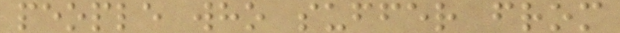people who suffer from
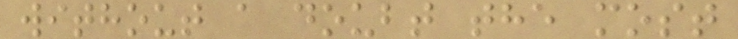without a doubt the most
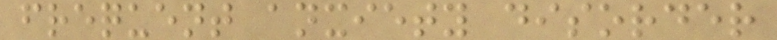frequent anxiety disorder
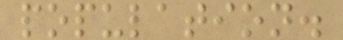population.
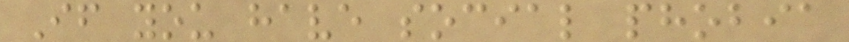If you have social phobia
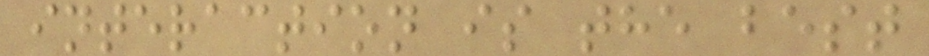interaction is the best
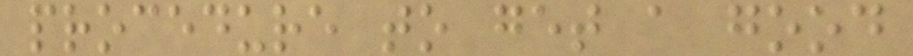procedure to get a good
